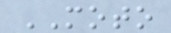MOTO
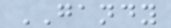GANDY
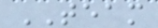TEAM
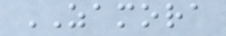ZAMORA
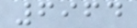6964
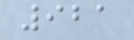921
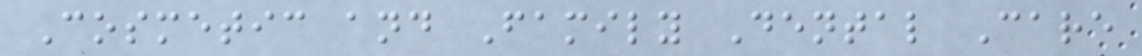Cosmetic and Family Dental Care
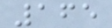165
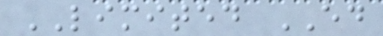LIMITED ED
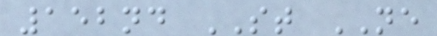152nd ST NE
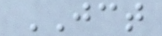JCT
